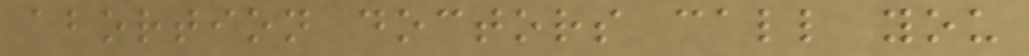abortion doctors call you
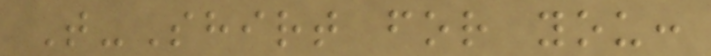T-Shirt for you:
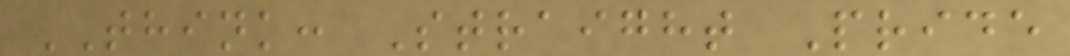THINK: Straight Pride
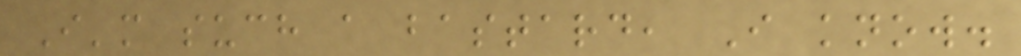I'm such a bastard, I know.
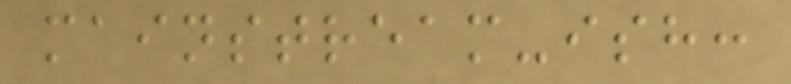mainstream-ish:
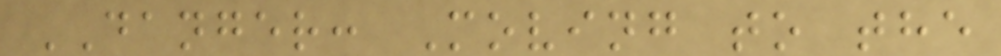DANGER: Moving to the
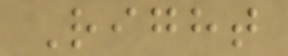Right
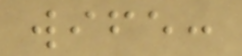wife:
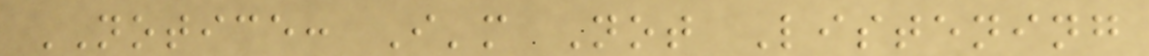NOTICE: I'm Not Listening
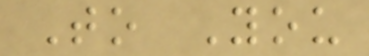To You
